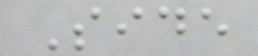Side
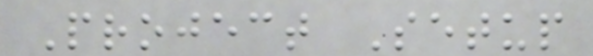Project Setup
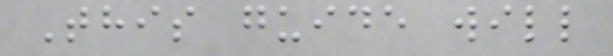This guide will
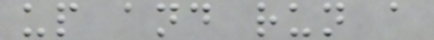up and run a
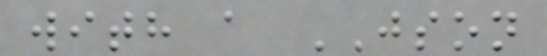with a JSON
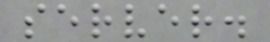server.
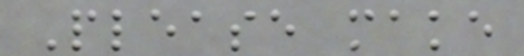Please make
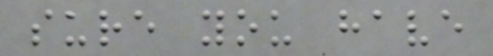sure you have
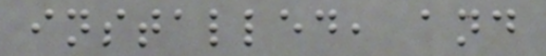installed, and
